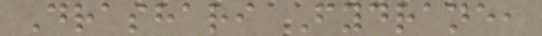Drashari Fydrane,
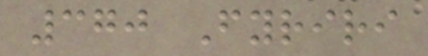370 Fyriri
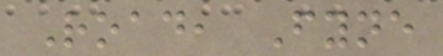Road, Fyne
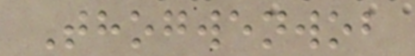Thogwenwob
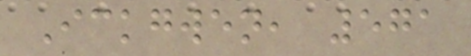Ickgwen, 571
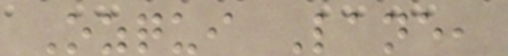Ozqui Lane,
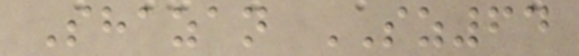Shazan SZ64
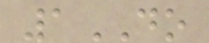1DO
